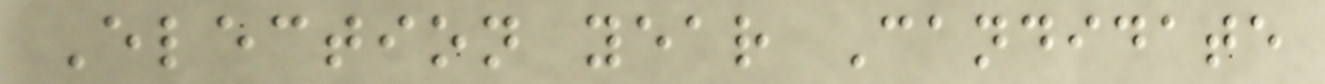Election year Candidate
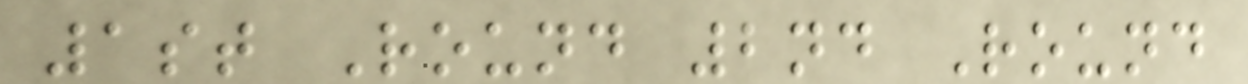1st Round 2nd Round
